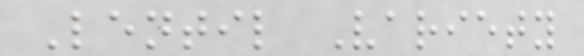Lentil Variety
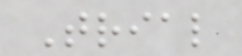Trial
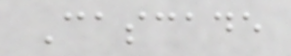Cascade
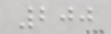200
